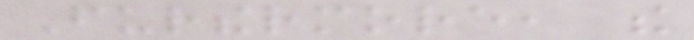Furthermore, the
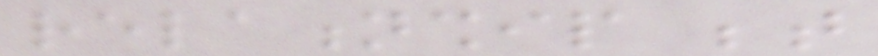relationship between
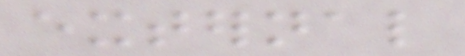external
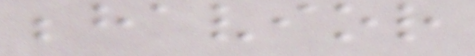behavior
